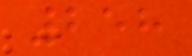258
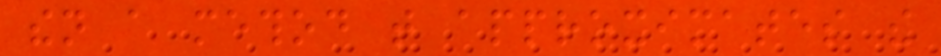then a method that approximates the
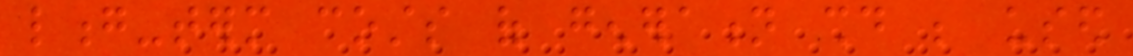long-term costs of generation should be used
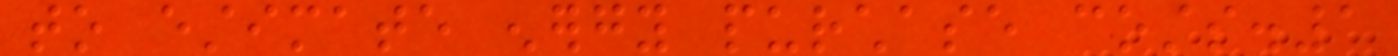to estimate energy purchase costs.1
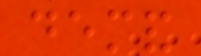demand
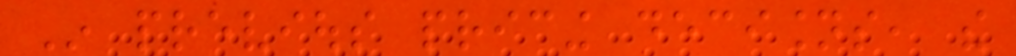In previous pricing decisions, the
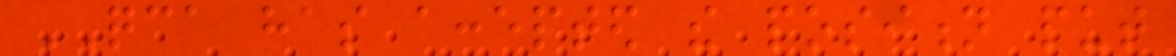QCA has accepted the position put
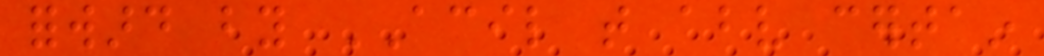forward by ACIL that above certain
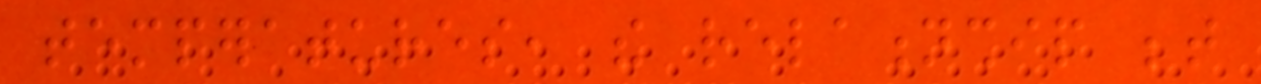temperatures, the relationship between
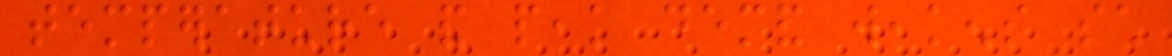temperature and peak demand weakens such
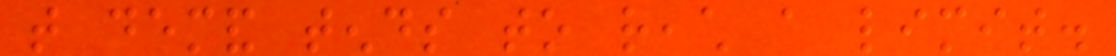that demand tends to reach a limit.
